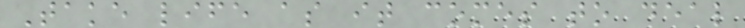Take life as it comes to deal
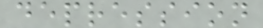depression
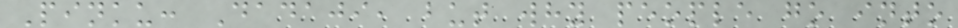Pinku: Dadaji, but why people go into
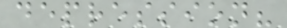depression?
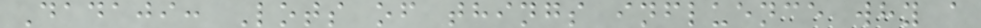Dadaji: Lots of things influence why a
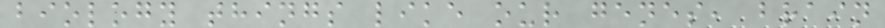biology things like our genes, brain
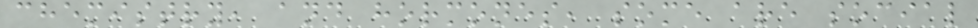chemistry, and hormones, some are social
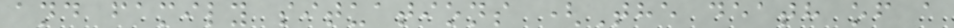and family situations (The death of a
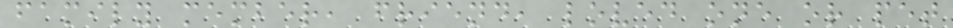family member, friend, loved one or pet
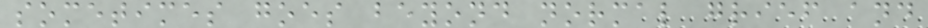sometimes goes beyond normal grief and
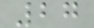27
